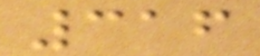316
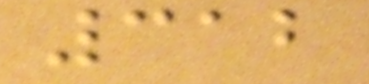312
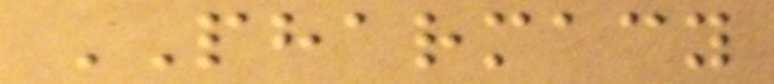PHARMACY
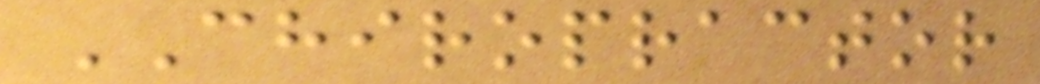CHIROPRACTOR
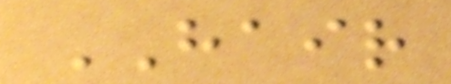HAIR
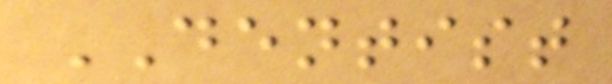DENTIST
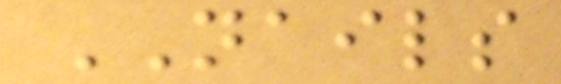NAILS
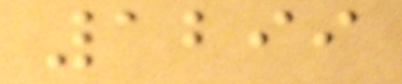1299
